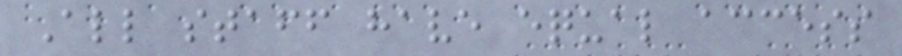All staff have equal access
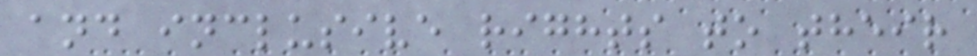and inclusive rights to their
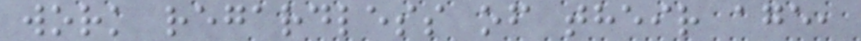work regardless of their age,
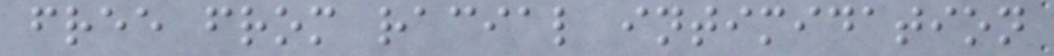free from racial intimidation
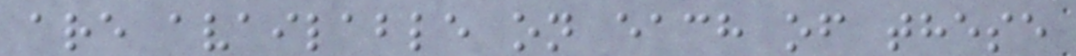are available on each of these
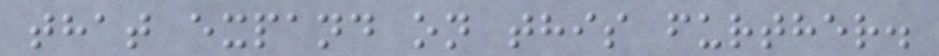that expand on this further.
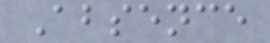Absence
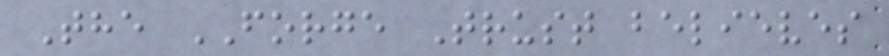The FORGE Trust believes
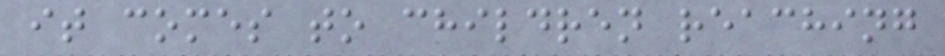it comes to children reaching
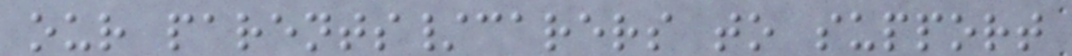our parents/carers to support
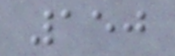150
